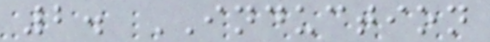2. INDUCTION
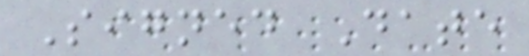Signed Date
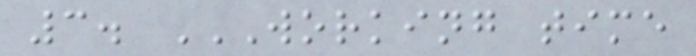3. WORKING TIME
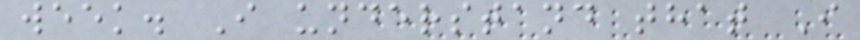week. I understand that I
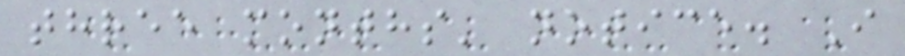three months' notice. I
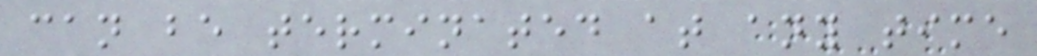can be terminated at any time
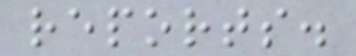reports.
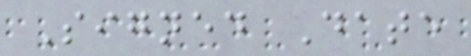Signed Date
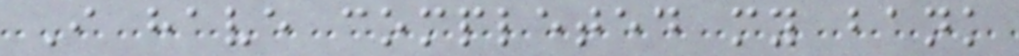I have completed my bank
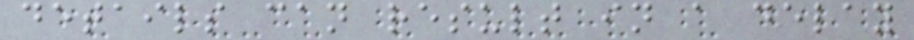details can result in a delay
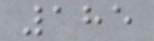185
